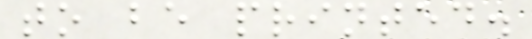to be printed.
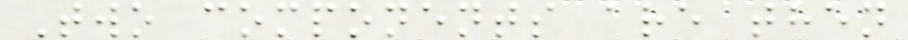Two components are then
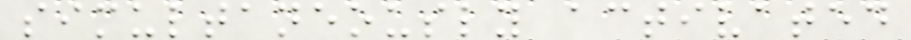simultaneously activated
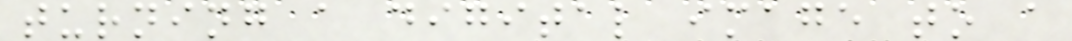turning a digital image to a
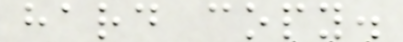hard copy.
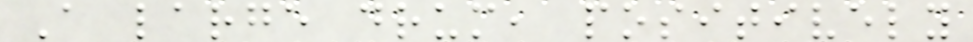A large drum, positively
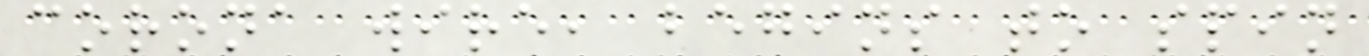corona wire, begins to spin
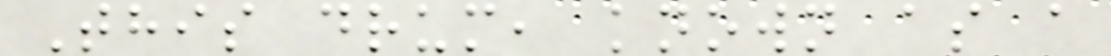This drum, known as a
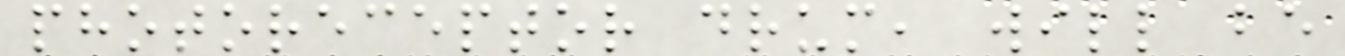photoreceptor drum, will be
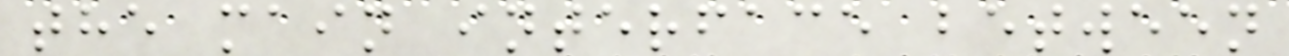the main interface between
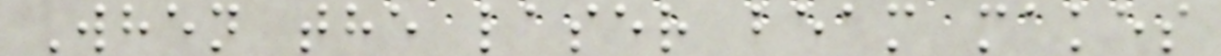When the laser beam makes
